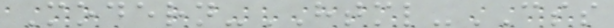Modern-HTML-CSS
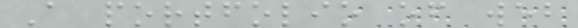A portfolio of web
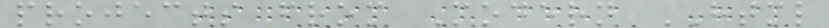projects from Modern HTML
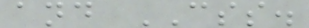and CSS.
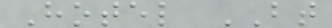Hotel BT
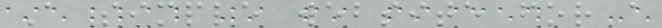A simple website for a
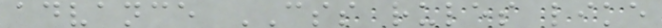advance CSS rules like
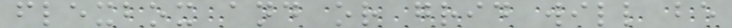flexbox and or grid will be
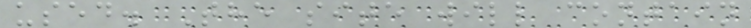used. The site will contain
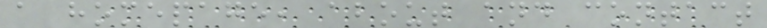a homepage, about and contact
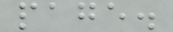page.
